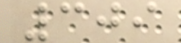309
